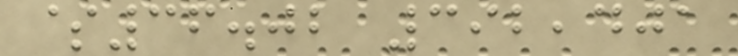$36.02 392,401
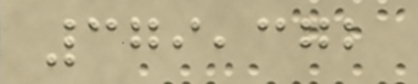379,372
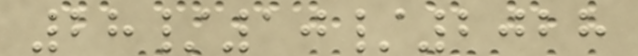28/10/2028
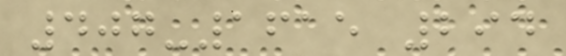407-1615 294
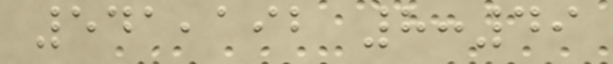541,192 8:49
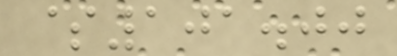$101.00
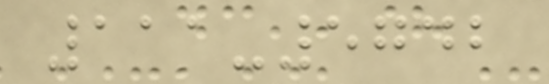111-5742
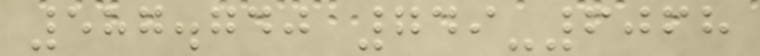587.740 749-6068
